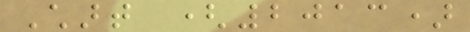Chart (2013)
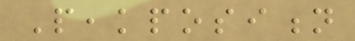Peakposition
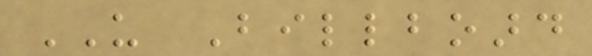US Billboard
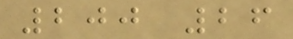200 26
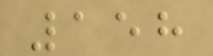158
